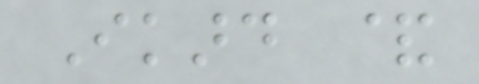Ikard &
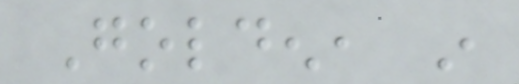Golden, in
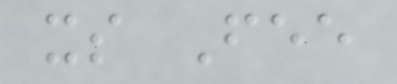its Fee
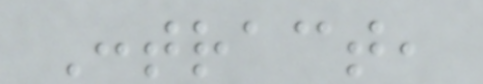Contract,
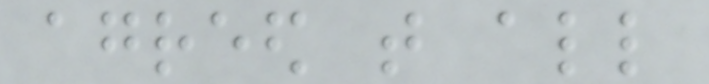agreed that all
